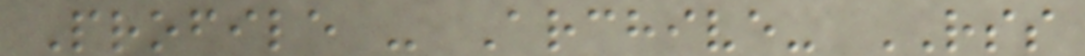Profile - Archive- RSS
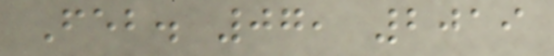Feb. 07, 2019
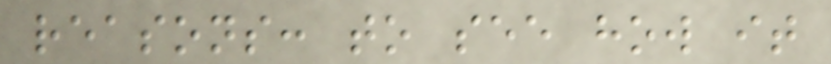reasons: to see how it
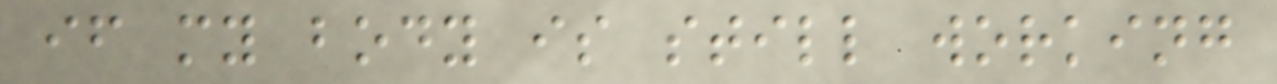if my body is still working
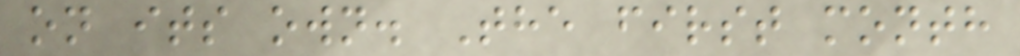on its own. The first month
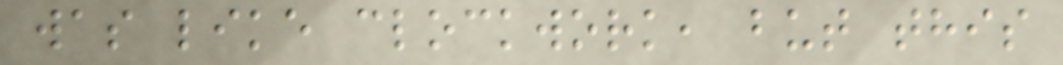was like clockwork, but this
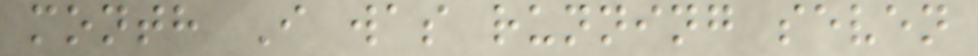month I was running seven
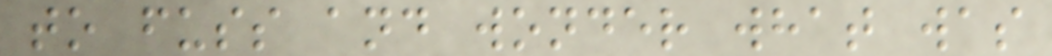to fuss and wonder what was
